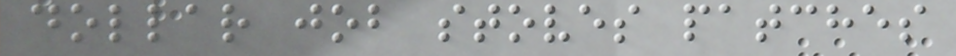dollar job stoves patches
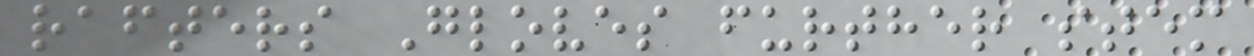rafters Gloves further stem
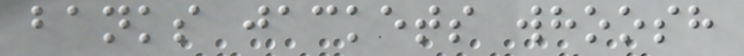banks jackets whoosh
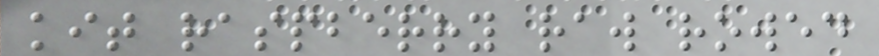kit raspberry raw rowed
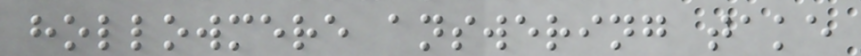hollowmere answering take
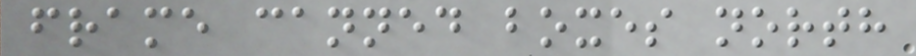frame canned boxes north
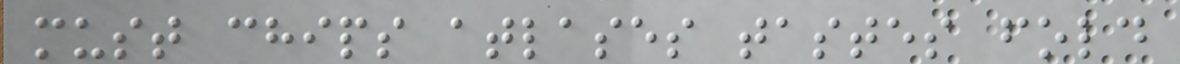must chips atlases tastes fold
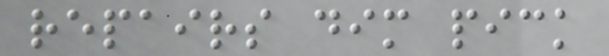repairs dim pick
